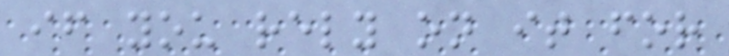if you rely on it for
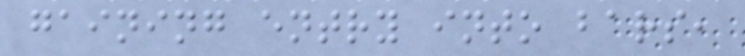gaining entry into bars,
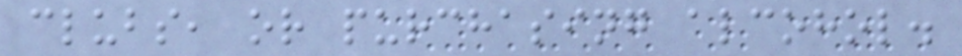clubs, or purchasing alcohol.
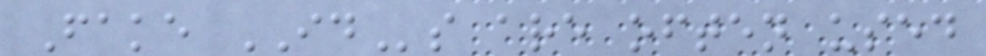Fake IDs are often used
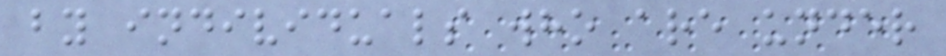by individuals who are under
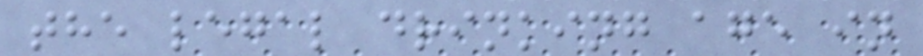the legal drinking age in
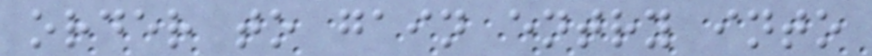order to gain entry into
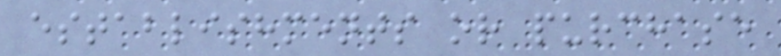establishments or purchase
